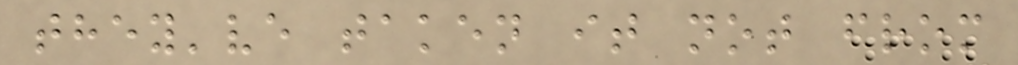they've taken it not from
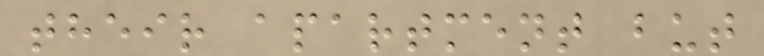their apartment but
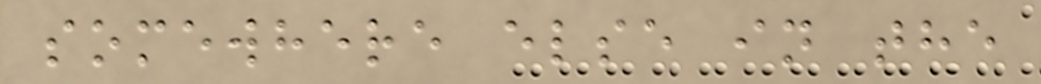somewhere else in the
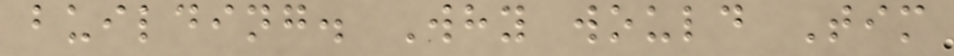building. Why would Tim
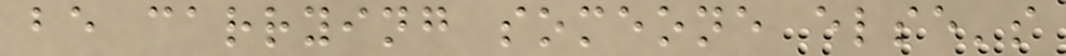be carrying someone else's
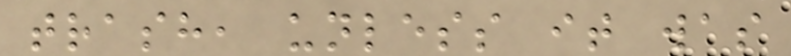trash, unless it was
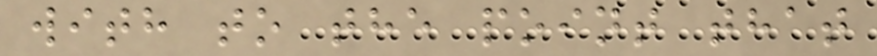with to the point that
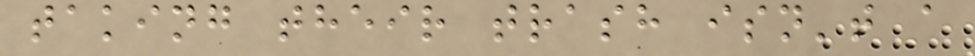taking their trash isn't a
